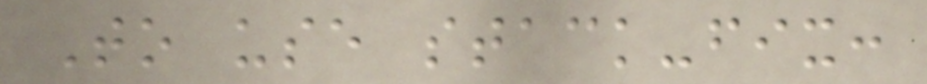To use stack-fix:
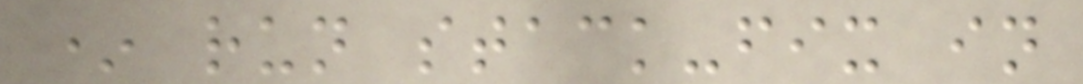* run stack-fix in
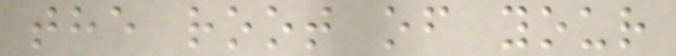the root of your
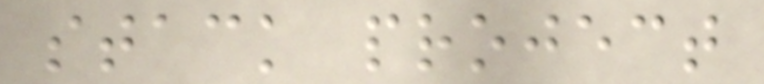stack project
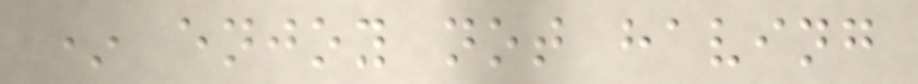* enjoy not having
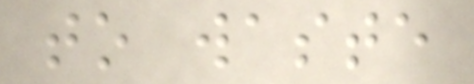to waste
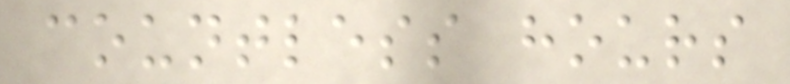countless hours
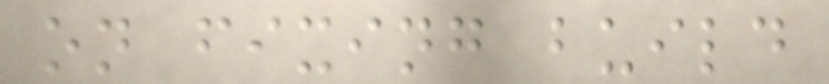on fixing build
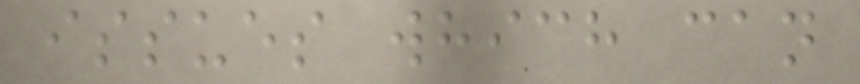issues which can
